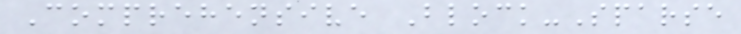Comprehensive Block-Sparse
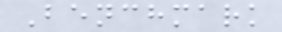Benchmark
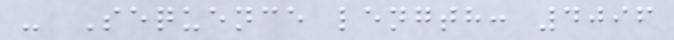- Sequence length: 4096
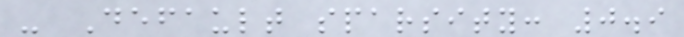- Default sparsity: 0.9
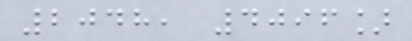2048, 4096]
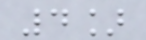4]
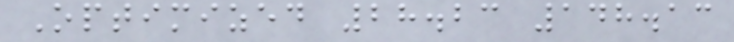Optimized 28.23 148.13
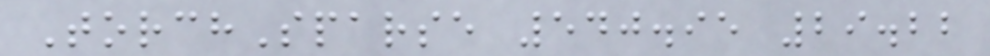TorchSparse 540.95 29.22
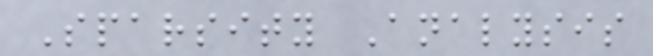Sparsity Analysis
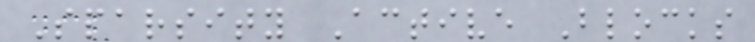Sparsity Active Blocks
